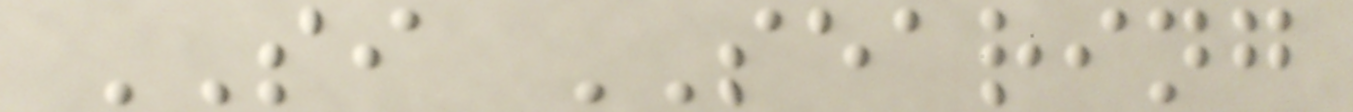SI SEARING
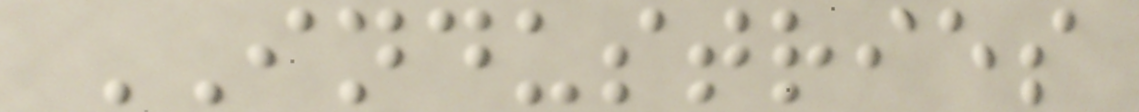INDUSTRIES
